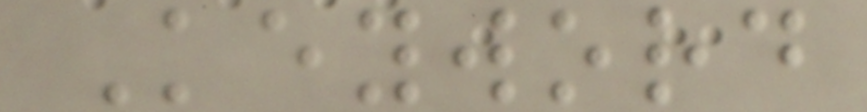Keyword
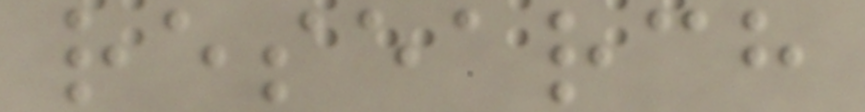research
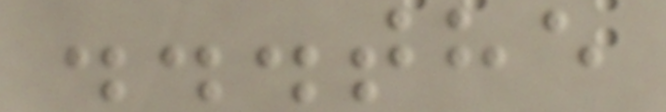...the
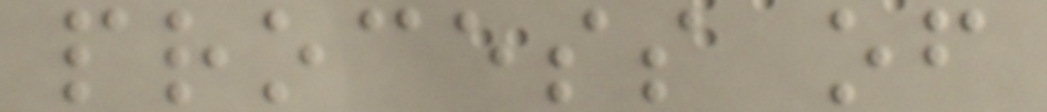process of
